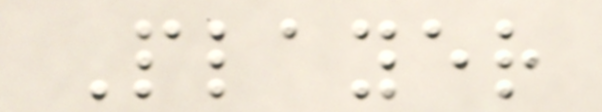Player
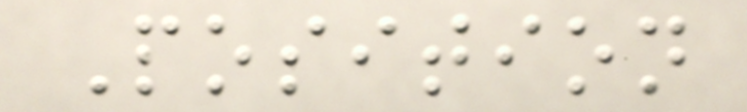Position
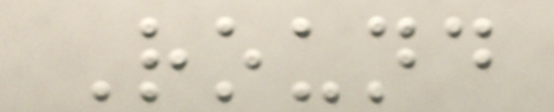Round
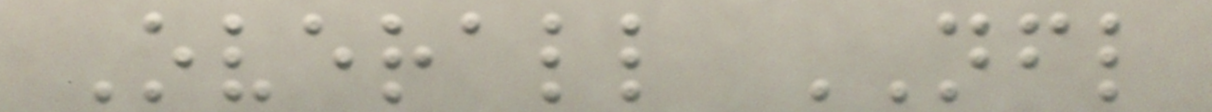Overall NFL
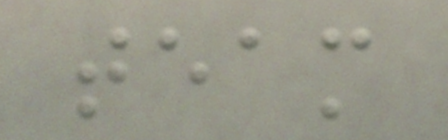team
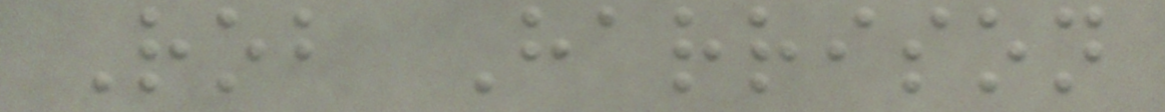Rob Harrison
